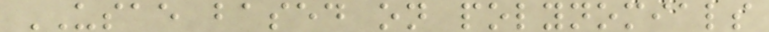USAE based on polynomials
